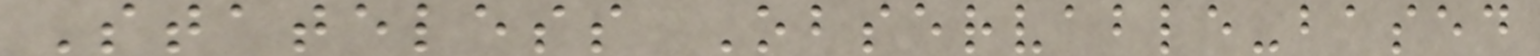Stateless Observable-based
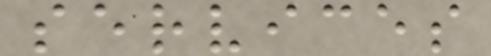services
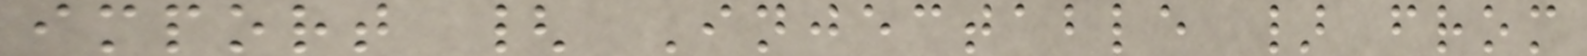import { Injectable } from
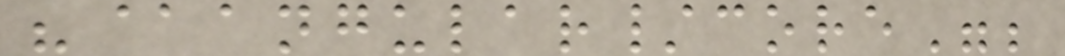"@angular/core";
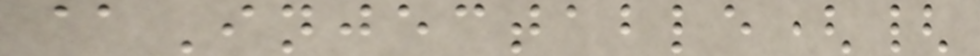@Injectable({
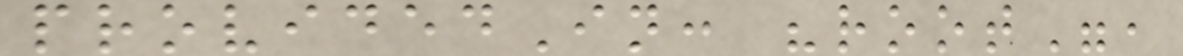providedIn: "root",
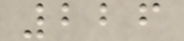226
